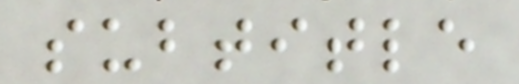subtitle
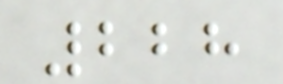228
